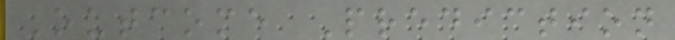Outcome Prediction
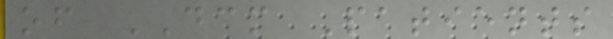of DCM Patients
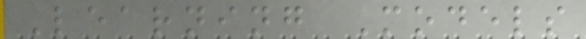Learning Models
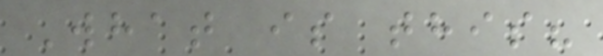What is this?
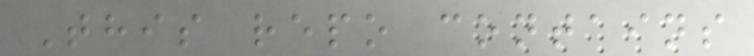This repo contains
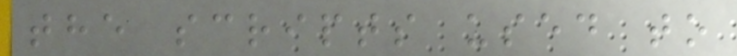the scripts used to
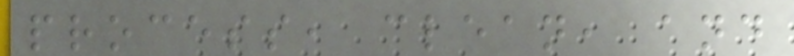process, clean, and
